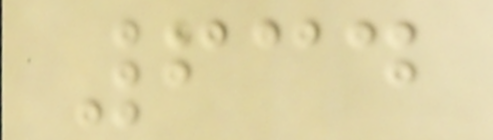634
